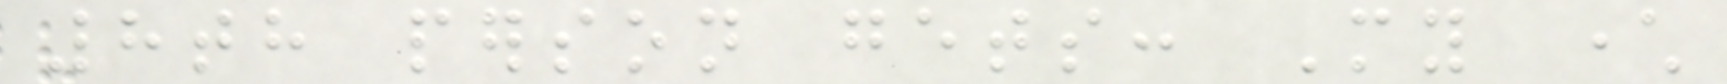8th person gets: My character
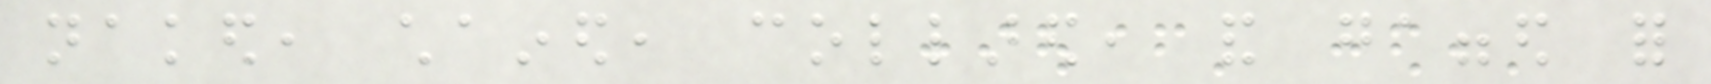naked, chained, collared, and gagged for
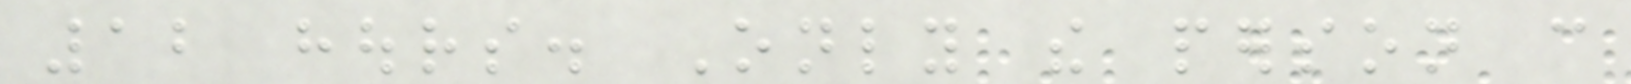12 hours. Only the person can
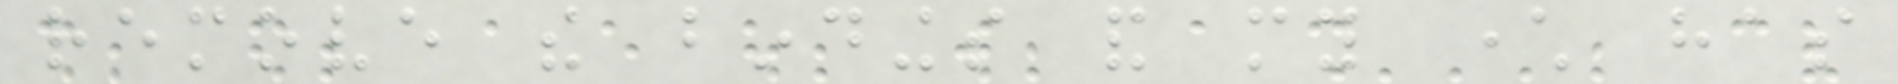remove the bindings and my character has
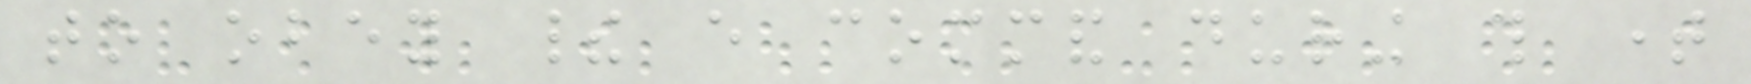to obey their every command during this time
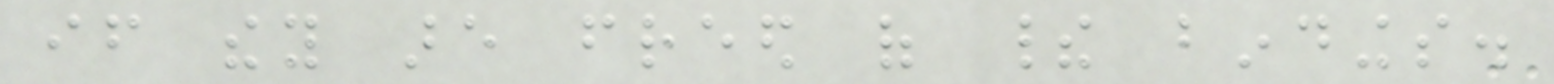if they are freed of their bindings.
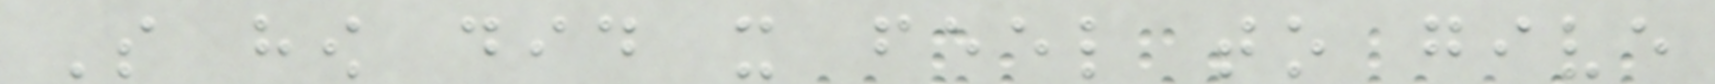So how did it feel to give
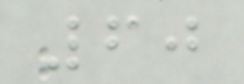60
